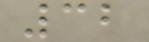32
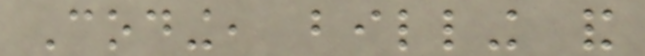Coding, billing and
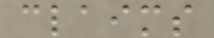claims
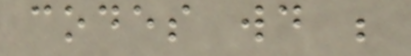codes would be
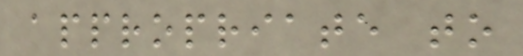appropriate to
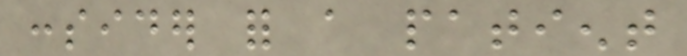consider for a patient
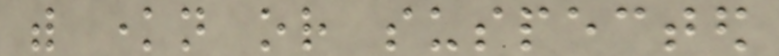with known or suspected
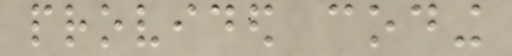provided coding
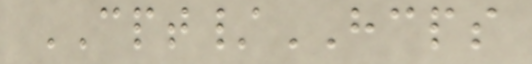CPT/HCPS
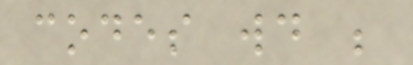codes would be
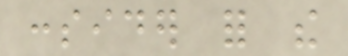consider for the
